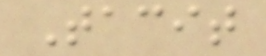Tacit
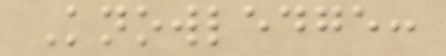Knowledge:
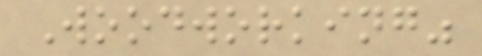Woodworking"
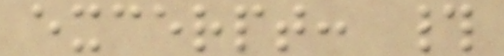excerpt: #
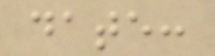date:
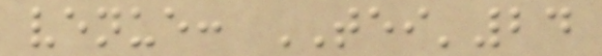venue: TEI'24
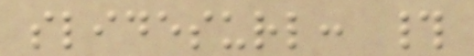slidesurl: #
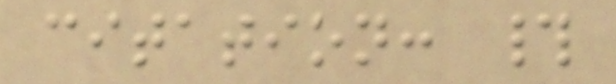citation: #
